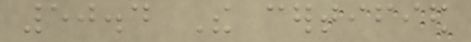50.4 The certified
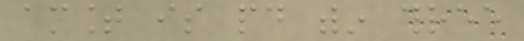amount is paid within three
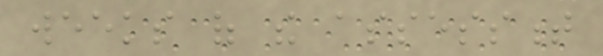weeks of the assessment
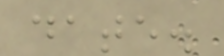date.
